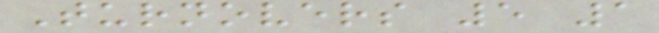Turnovers 5 1
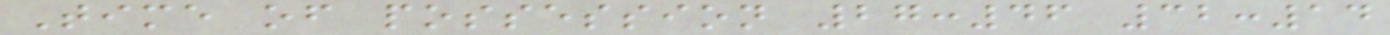Time of possession 27:46 32:14
